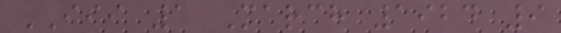III 1 March 1924 9
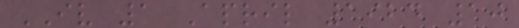IV 1 April 1924 10
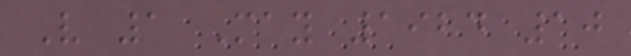V 1 May 1924 10
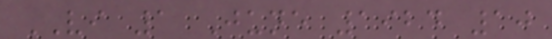VI 1 June 1924 10
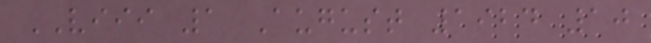VIII 1 August 1924 10
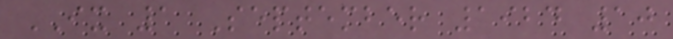IX 1 September 1924 10
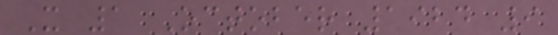X 1 October 1924 9
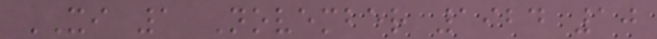XI 1 November 1924 10
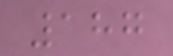187
